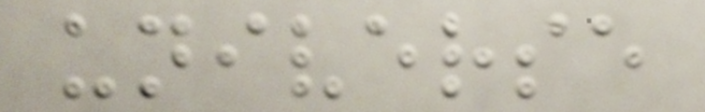universe
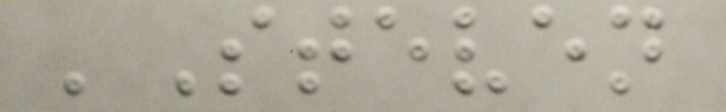'Steven
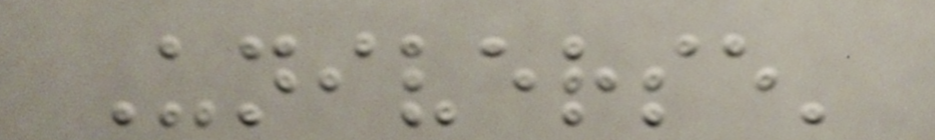Universe'
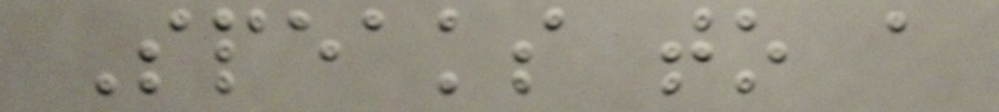Speaks to a
